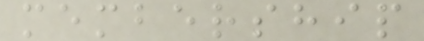membership
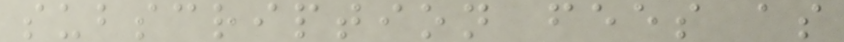subscription fees as
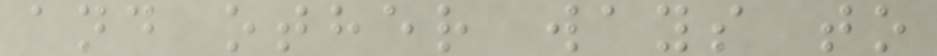and other ways to
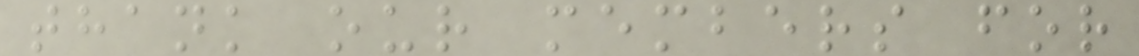thank our members for
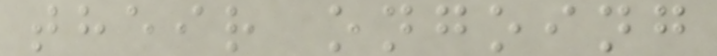their ongoing
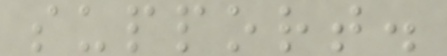support.
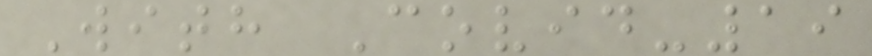With Covid-19
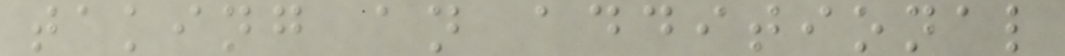taking an additional
